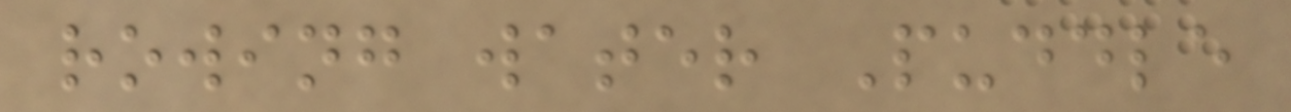rowing water Puddle
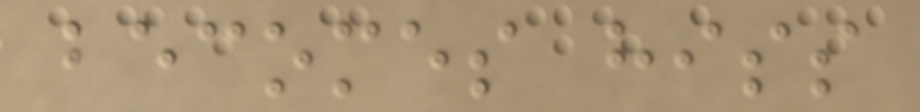becomes hiss
